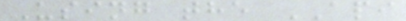Using the API
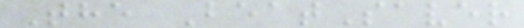The BeatSaver
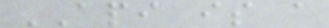API is a
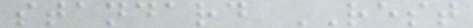standard REST
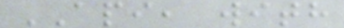API, with
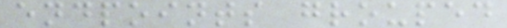endpoints grouped
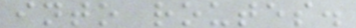into routes.
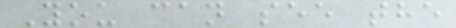You can see the
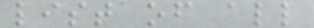list of all
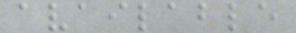available
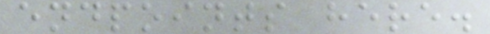endpoints here.
